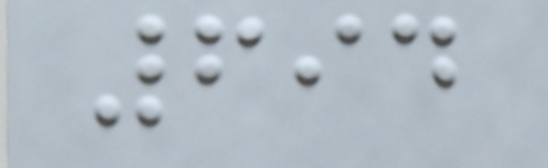694
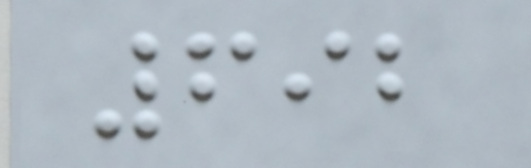692
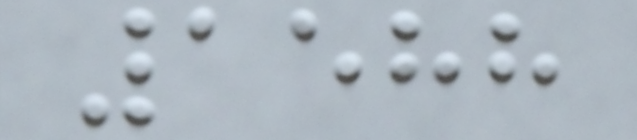1588
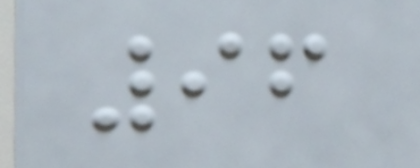96
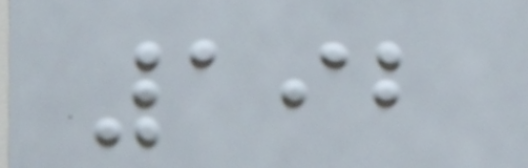192
